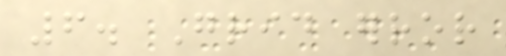6. Grid error
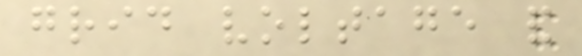grid voltage and
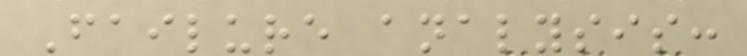Failure analysis:
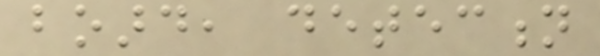board, detection
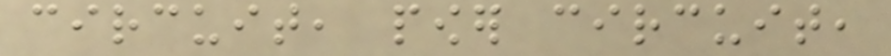circuit, power circuit,
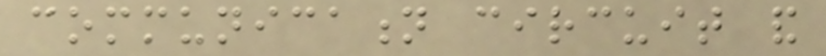communication circuit and
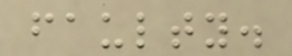faulty.
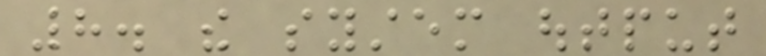8. the system output
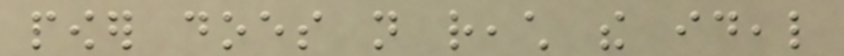power does not reach the ideal
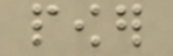power
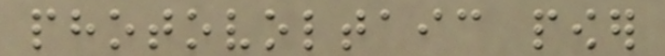photovoltaic power
